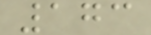173
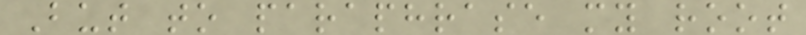But to paraphrase my root
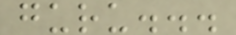guru...
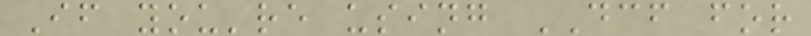If you're using DCF for
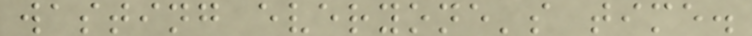wasting everyone's time.
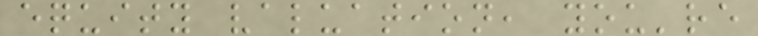equity valuation, you're
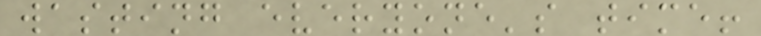wasting everyone's time!
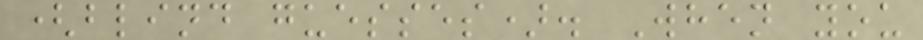(blind guesses). When you
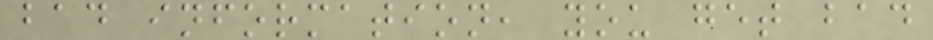bad information, you get bad
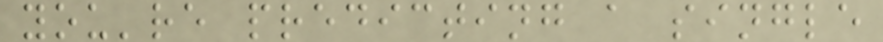you're predicting a single
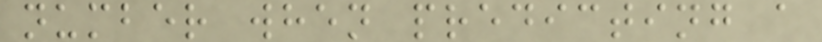number when predicting a
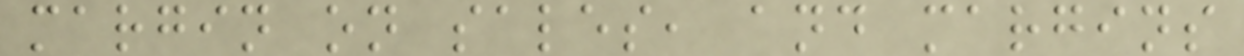margin on sales, and margins
